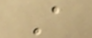A
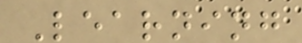Learning
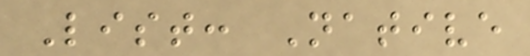List: Native
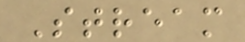Stream
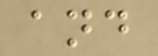and
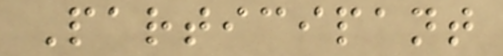Participant
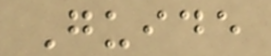Guide
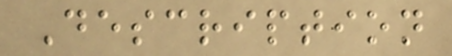Description
